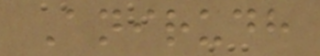Anirudh
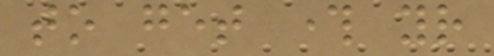to get through your
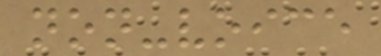non-voice
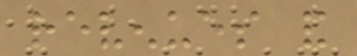revenues and
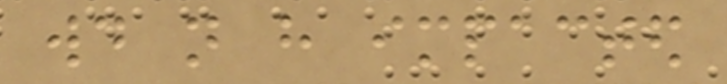would not have impacted
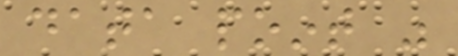data point was
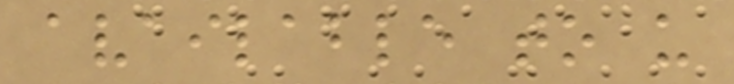available to us
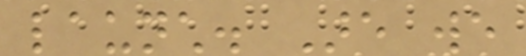launch. Are we
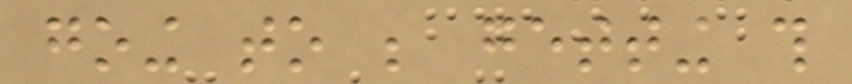going to be getting this
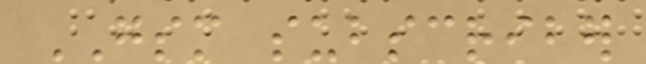GSM subscriber
